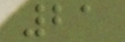21
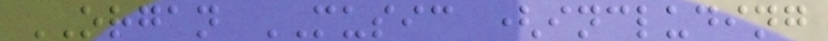ORGAN MUSIC (including
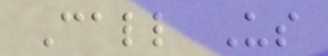Call Us
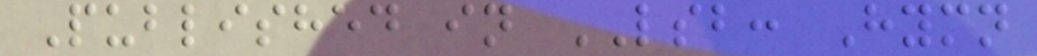Published in LSB: Hymn
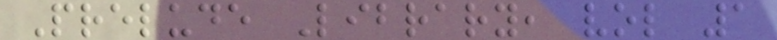Prelude Library, vol 1
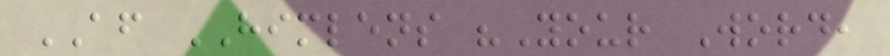AF HIMLENS "Your Word,
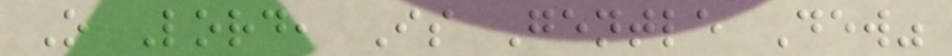O Lord, Is Gentle Dew"
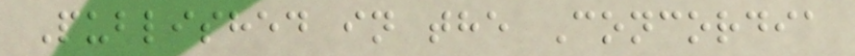Published in the Concordia
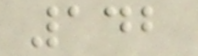142
